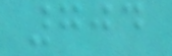704
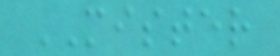MISTER
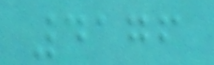4176
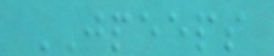JPEEPS
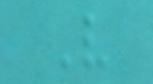V
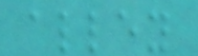alley
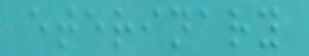eterinary
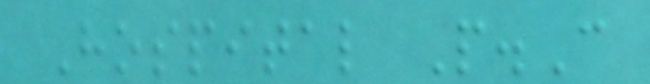Hospital P.C
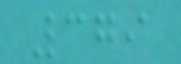379
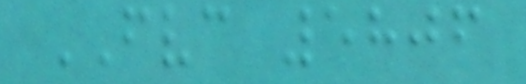FVC 5806
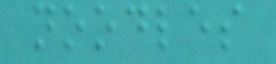noodles
